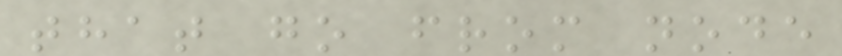that go from node
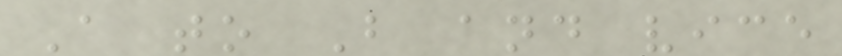A to B and vice
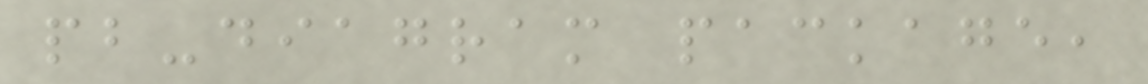pb-diagram package,
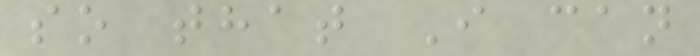so that I can
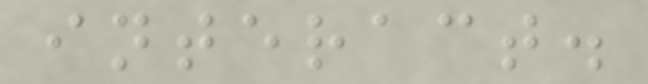interact.
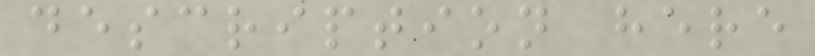description here
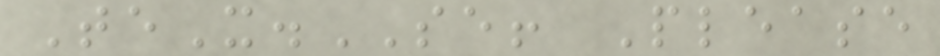TeX.SE! Please
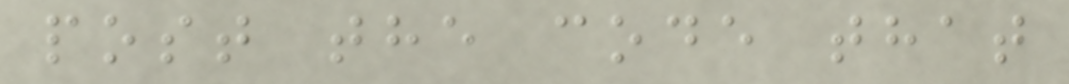post the code that
